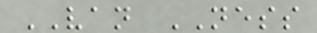VAN NESS
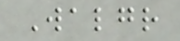Walgr
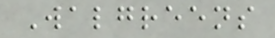Walgreens
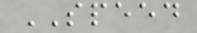SPEED
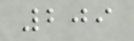209
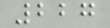227
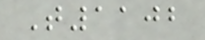T1102
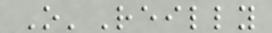O'Reilly
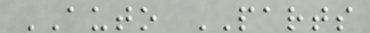AUTO PARTS
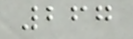267
